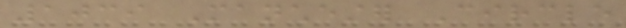1039 Manchester Circle
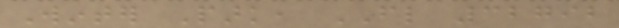Winter Park, FL 32792
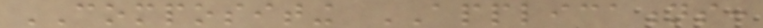COMPOSITING APPLICATIONS:
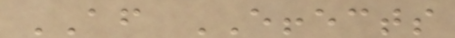AFTER EFFECTS
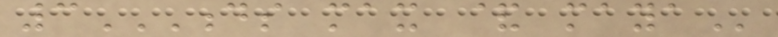3DS MAX & MAYA
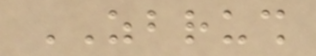ZBRUSH
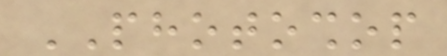PHOTOSHOP
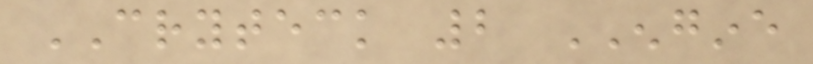CRYTECK 2 ENGINE
